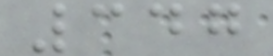347
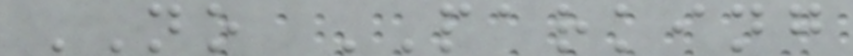NO PARKING
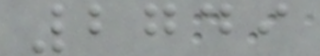2749
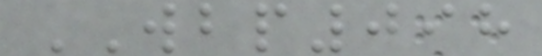WBP098
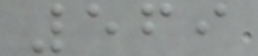569
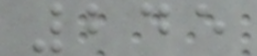245
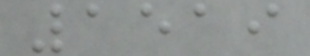1519
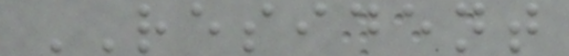RESIDENT
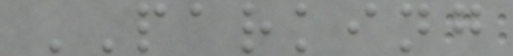PARKING
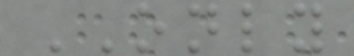ONLY
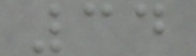34
